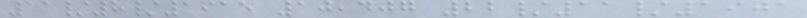11/8/1915 10,407 22/11/1901
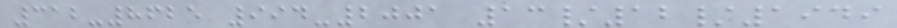312-8625 994-2001 13/12/1949
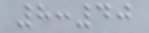8:40
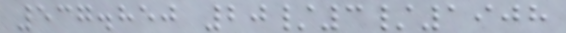537.850 20/3/1908
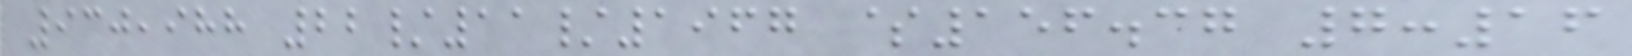930,988 22/11/1967 $156.37 7:16
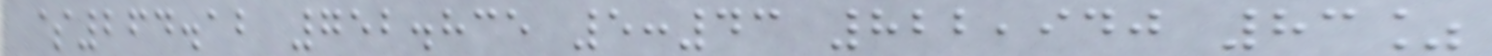$264.12 752.835 5:43 822,940 83%
